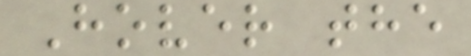Hover the
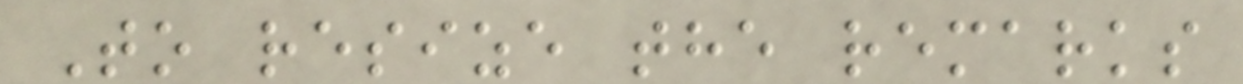To resize the remarks
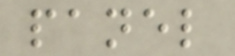panel
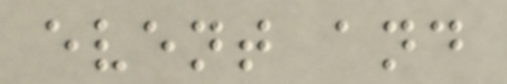event and
